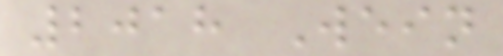2018 Wein
